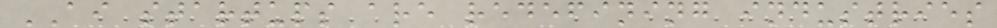AI startups are redefining industries
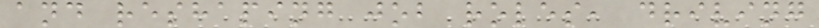and reshaping job roles, driving
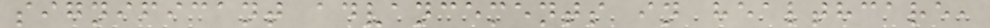significant advancements in healthcare,
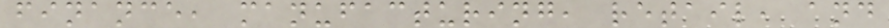finance, manufacturing, retail, and
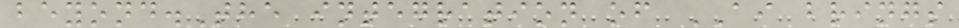beyond.The integration of AI brings
